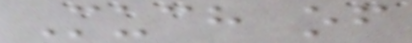Much of
